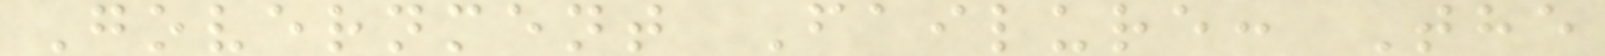Government Failure: The
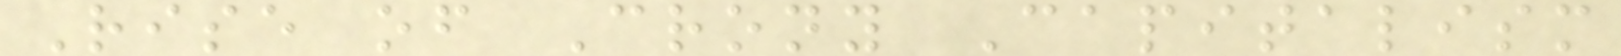Rise of Crony Capitalism
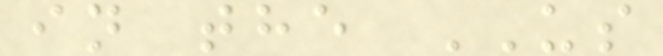in the US
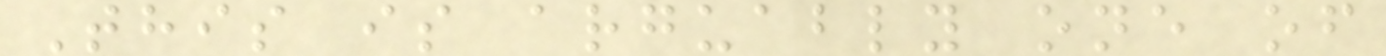This is arguably one of
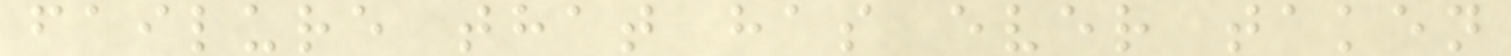failure that has ever taken
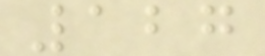127
